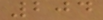204
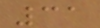31
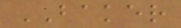BAKER
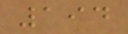194
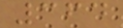364
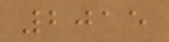2015
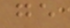ge
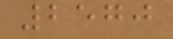2570
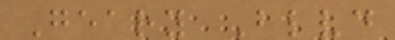Geary Blvd
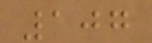107
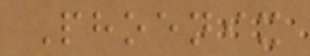Phoenix
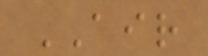AIR
